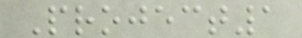Project1
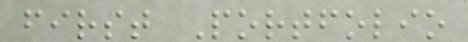first Portfolio
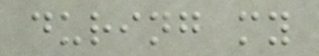during my
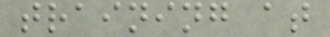training at
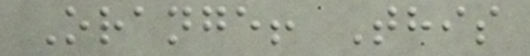Orange! This
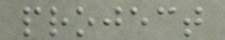project
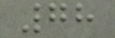78
